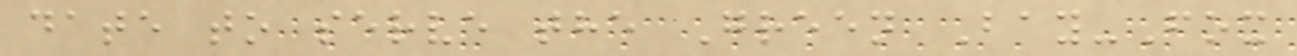date to serve the Green Bay-Fox
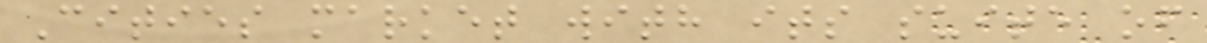Cities market with its suite of
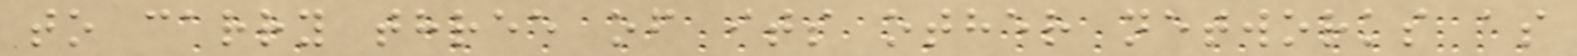to carry three of its other networks as
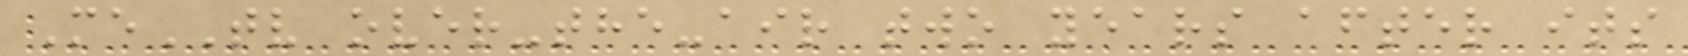MeTV over-the-air two years after its
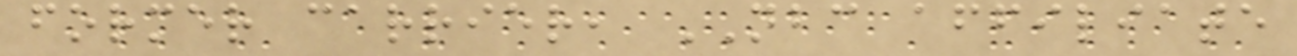former carrier, NBC affiliate
